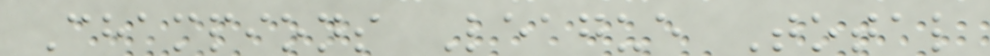Champions League Total
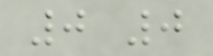0 0
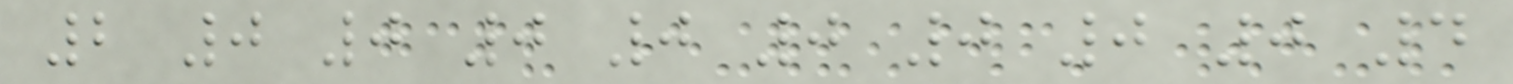2 0 0 0 0 0 0 0 0 4
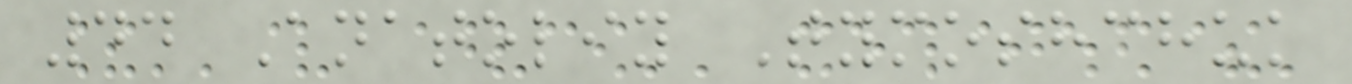44 Anatoliy Tymoshchuk
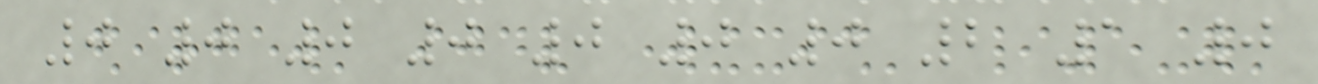0 0 0 0 0 0 0 2 1 0
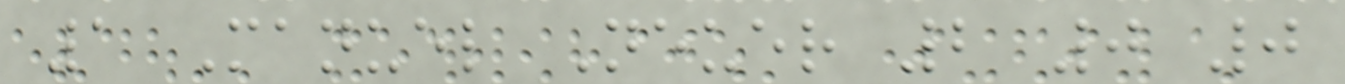1 Manuel Neuer 2 0 0
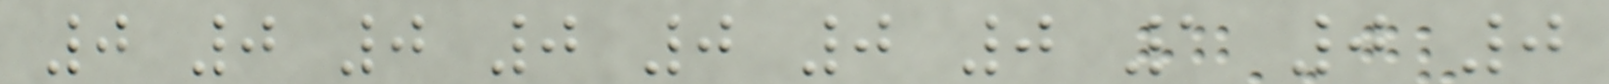0 0 0 0 0 0 0 1 0 0
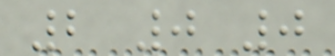2 0 0
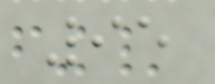95
